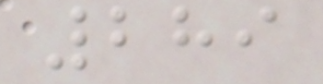289
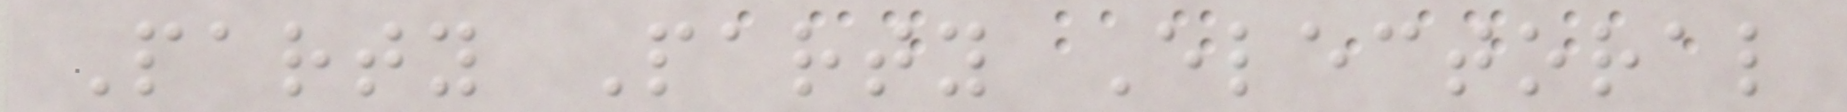Party Party Electoral
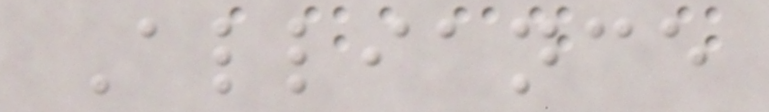Alliance
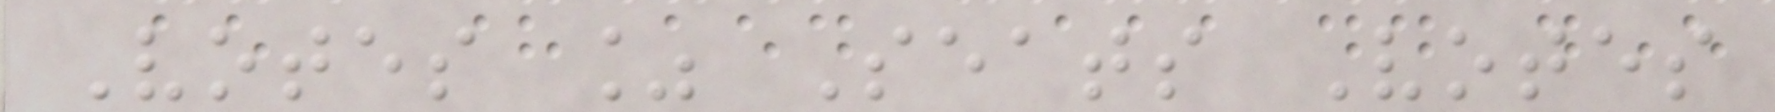Votes % Seats Votes
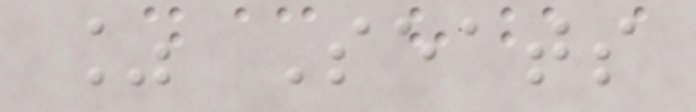% Seats
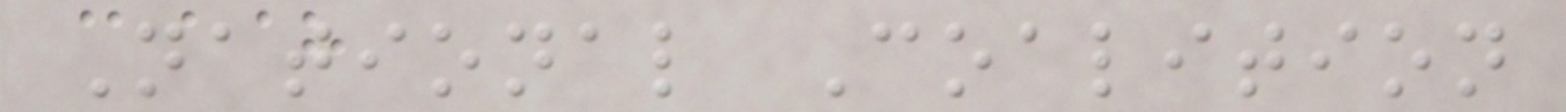National Coalition
